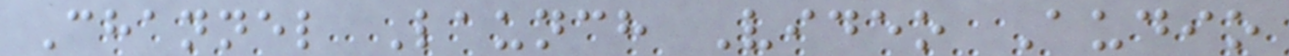Channel Launch Video Audio
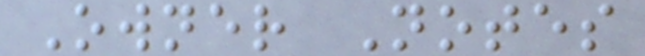Owner Notes
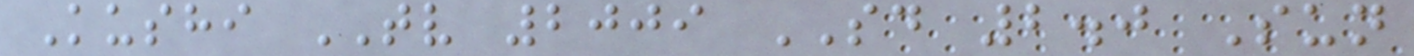Kushi TV 2009 SD 2.0 Sun
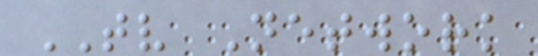TV Network
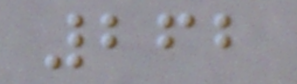262
